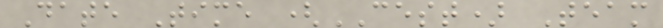Date Time (CEST) Team
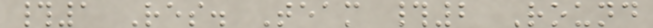#1 Res. Team #2 Round
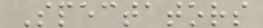Spectators
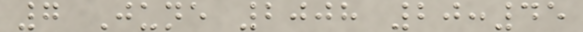7 June 2008 20:45
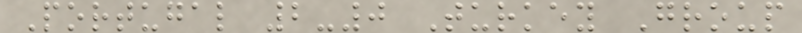Portugal 2-0 Turkey Group
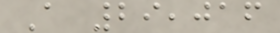A 29,016
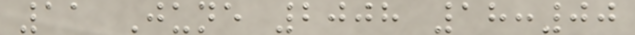11 June 2008 18:00
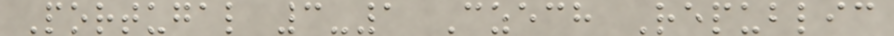Portugal 3-1 Czech Republic
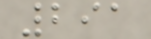291
